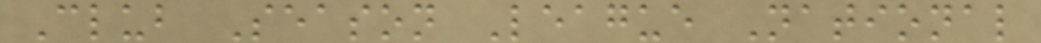Club Season League National
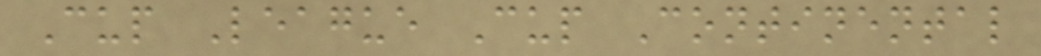Cup League Cup Continental
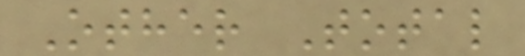Other Total
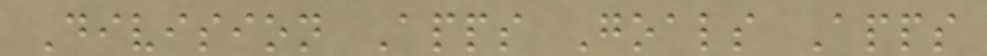Division Apps Goals Apps
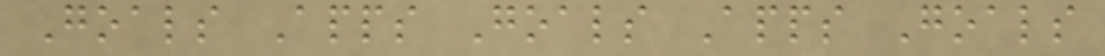Goals Apps Goals Apps Goals
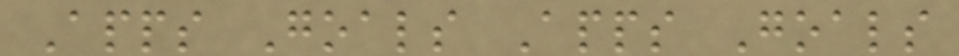Apps Goals Apps Goals
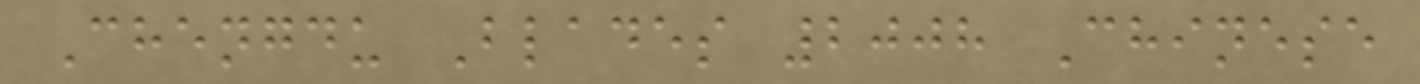Chengdu Blades 2008 Chinese
